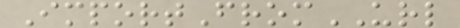ImportFromURL
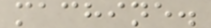machine.
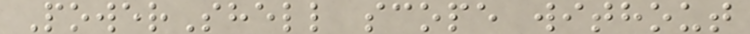PowerShell scope without
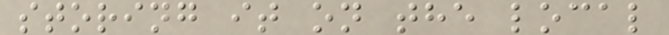storing it on the local
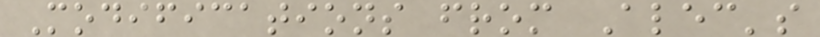Modifications from Alec's
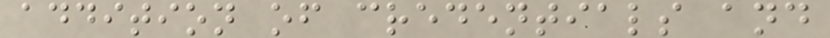addition of credentials and
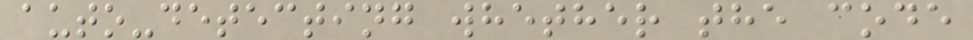auto-detecting whether the code
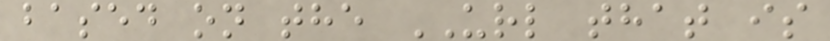based on the URL that is
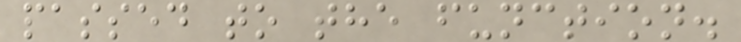passed to the function.
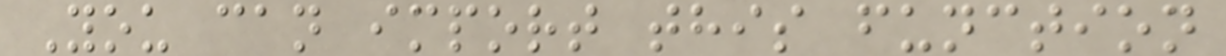You can import this function
